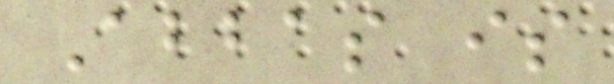Abbas is
